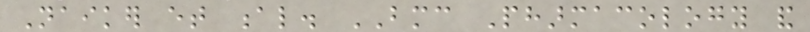Naiker et al. BMC Pharmacology and
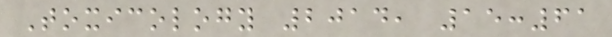Toxicology 2014, 15:61
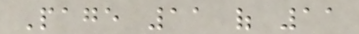Page 11 of 11
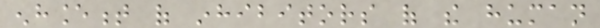enhancement of inhibitors of the human
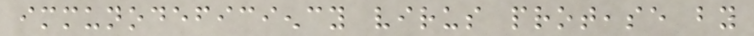immunodeficiency virus protease by
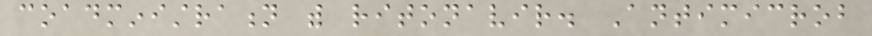coadministration with ritonavir. Antimicrob
